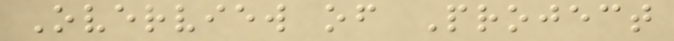Overview of Project
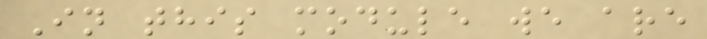In this module we are
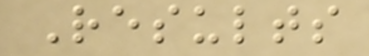Results
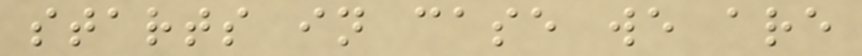starts in case we are
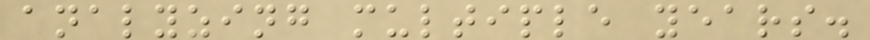analyzing multiple years.
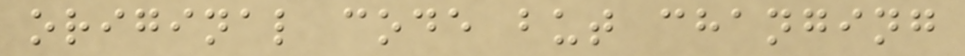original code but changing
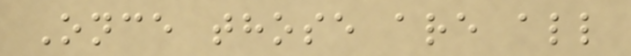Once those are all
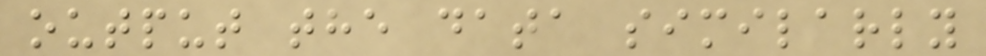output the data similarly
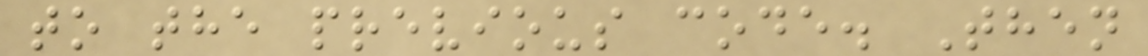to the previous code. Then
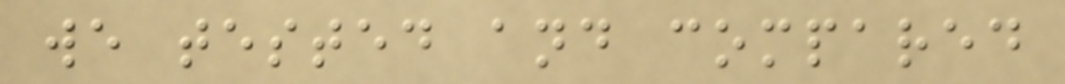we tested and compared
